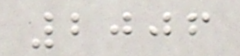2006
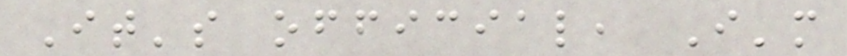It's official, I'm
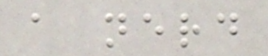a nerd
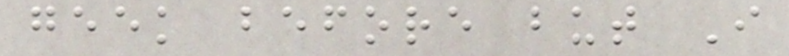geek before but I
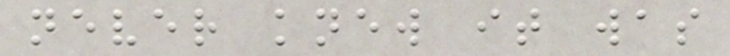never knew it was
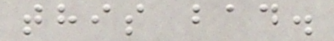this bad.
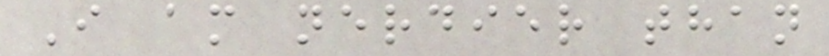I am nerdier than
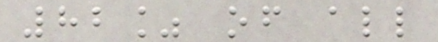82% of all
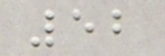52
